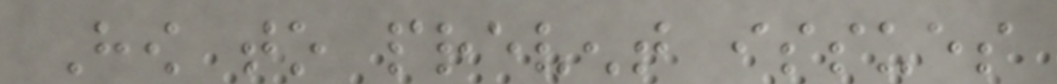How to prevent issues
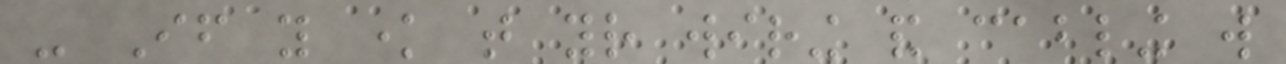- If you know that your wiring and cabling will
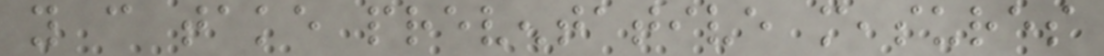you can take preventative measures
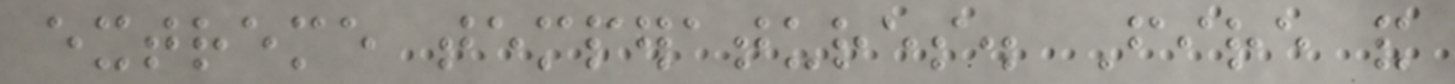extreme temperatures. Fire and
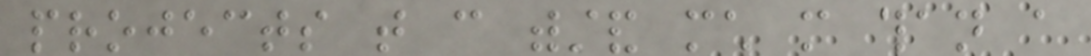projects that can withstand much more than a
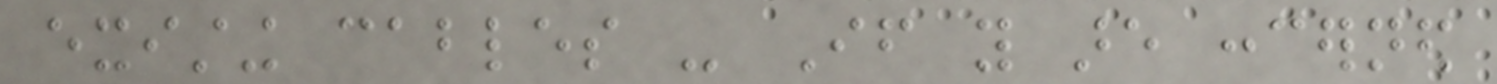existing cables - If you are concerned
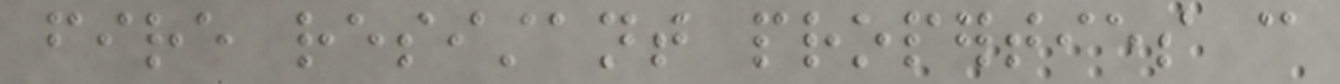fire resistant properties can
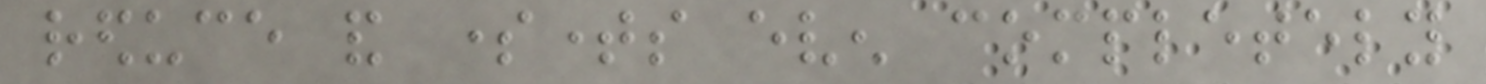reduce and sometimes even completely
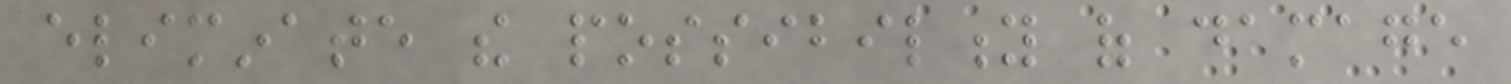eliminate the possibility of damage
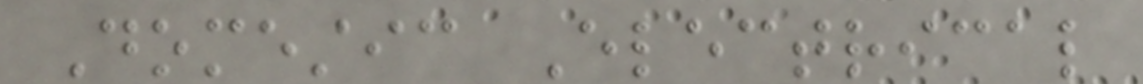Domestic Electrical
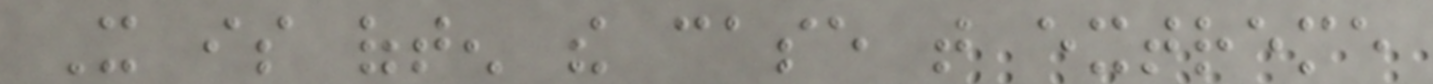It is often the case that extreme
